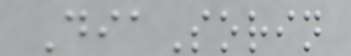DiaSorin
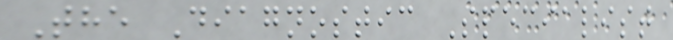The Diagnostic Specialist
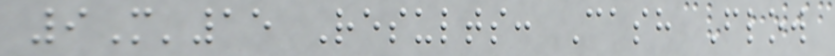9M'15 Results: Cash Flow
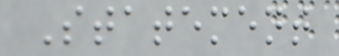Statement
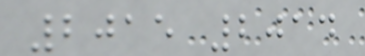2015 2014
